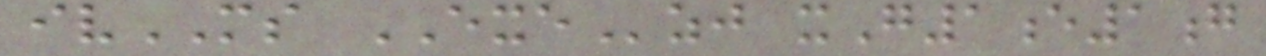ivMS EXEzj xG1e1g
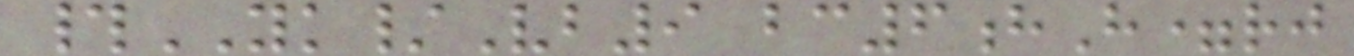#YK/Vb9 bc6hH=rj
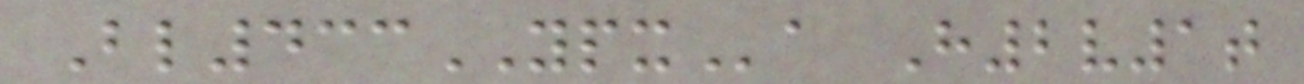Bl433YPXa H2v1t
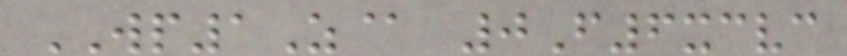WP1Z@ 0F6xcvc
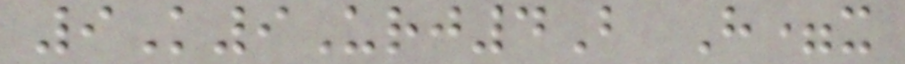9K9Urj4B H=x
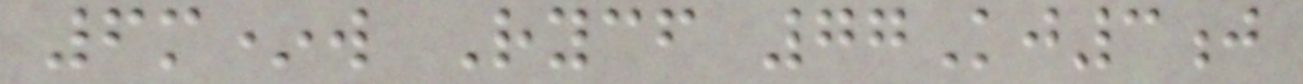6m*w Rycf 77Kj3j
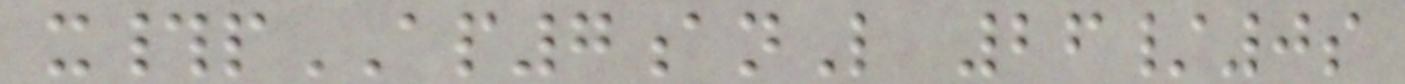x#pAP7anL 26/0s
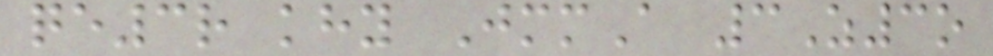qe3r khy JmmA 3Z3o
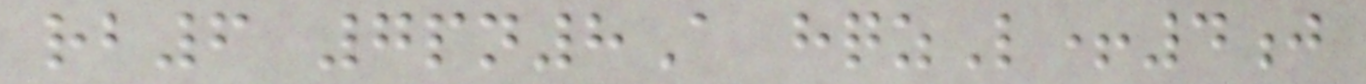rb6 7pn8A hqzL+4j
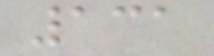131
